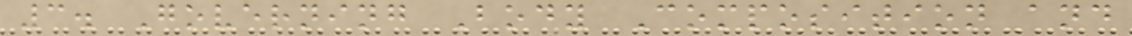3. Governing Body Composition and
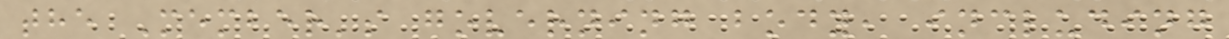the Member's governing body, including
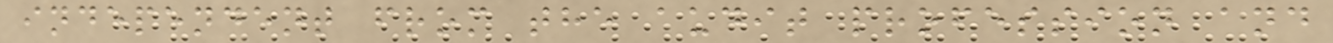independent from the audit profession and
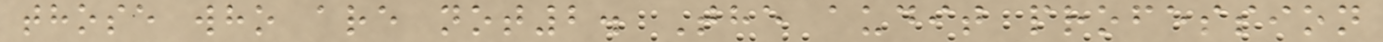those who are not2. The audit profession
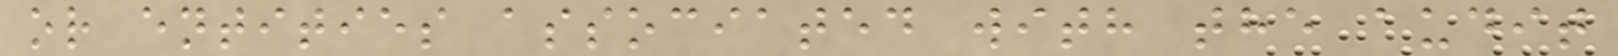or entities associated with the audit
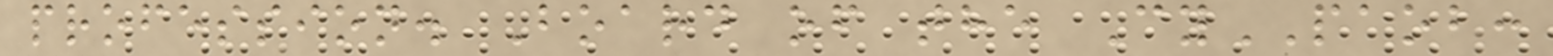profession. Board of the CyPAOB:
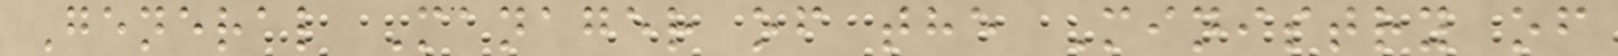General Manager of the Ministry of
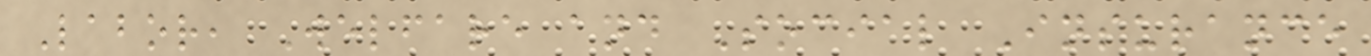Labor, Welfare and Social Insurance
